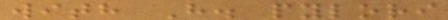with H. pylori
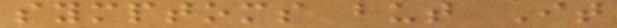symptoms but It
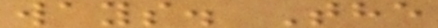ways. The
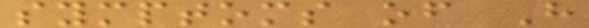symptoms of H
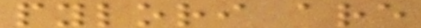pylori are
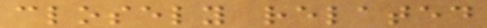closely related
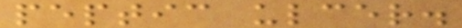peptic ulcer.
